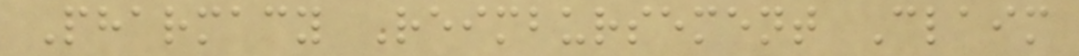Pharmacy Reimbursement Claim
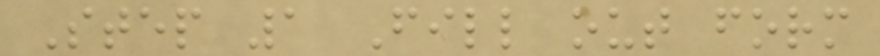Step 1 Fill out form
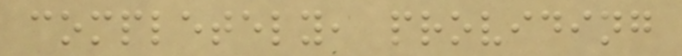completely, providing
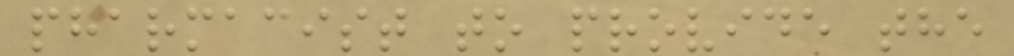pharmacist to provide the
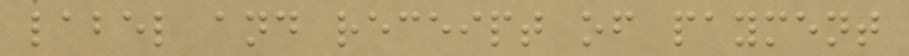label and receipt of payment
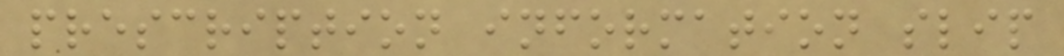prescription information slip
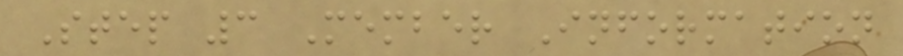Step 3 Member Information
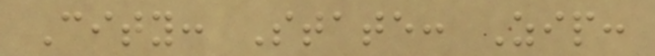City: State: Zip:
